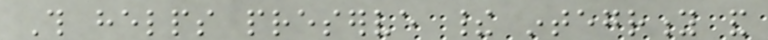This helps preserve their integrity and
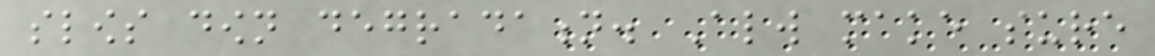slows down degradation. Always make sure
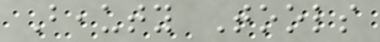Beauty Tools
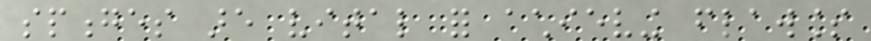sponges are vital for achieving flawless
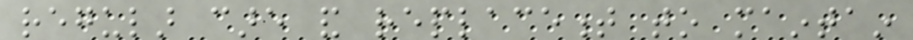regular care and replacement to maintain
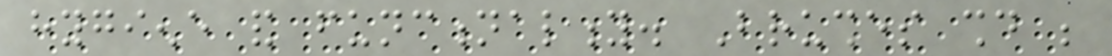hygiene and functionality. Brushes should be
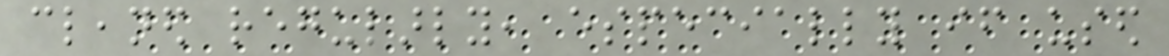cleaned regularly, especially if used
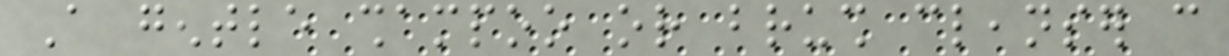A gentle shampoo or brush cleanser can
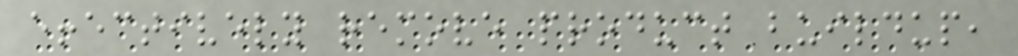effectively remove product buildup,
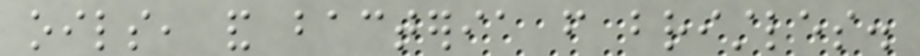oils, and bacteria from bristles.
